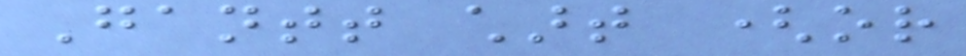Gantt chart (or
